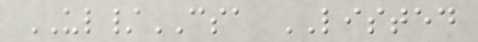UL/CSA LISTED
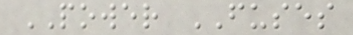POWER FUSES
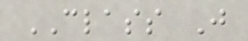CLASS J
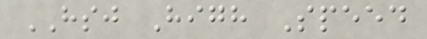HSJ High Speed
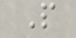P
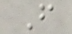F
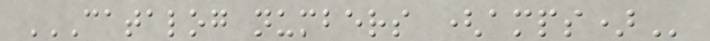CATALOG NUMBERS (AMPS)
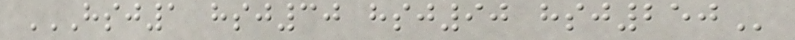HSJ1 HSJ30 HSJ90 HSJ250
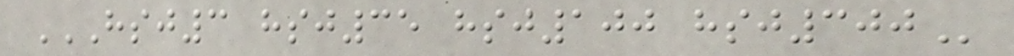HSJ3 HSJ35 HSJ100 HSJ300
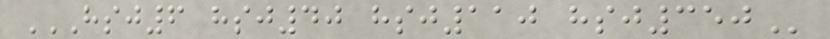HSJ6 HSJ40 HSJ110 HSJ350
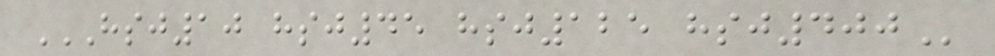HSJ10 HSJ45 HSJ125 HSJ400
